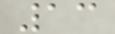13
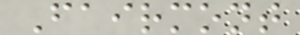Fairmont
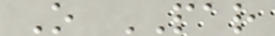O PAR
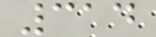314
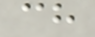ch
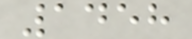1458
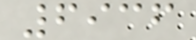6936
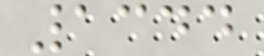1344
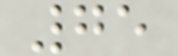75
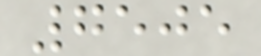7505
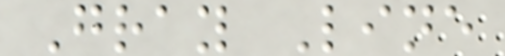Gray Line
